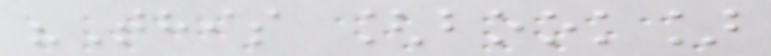"This [book]
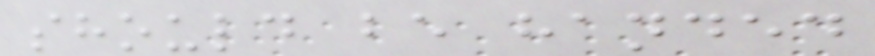should be handed
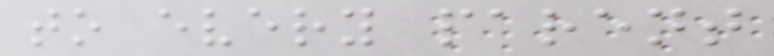to every parent
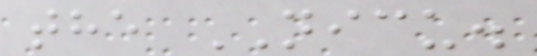the NICU.
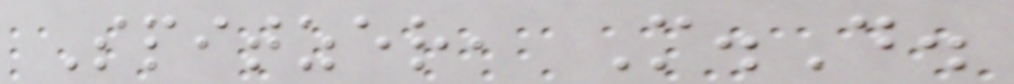Spitzer, M.D.
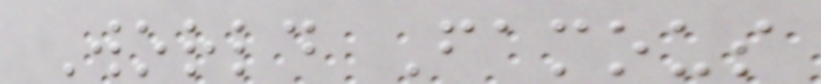World Famous
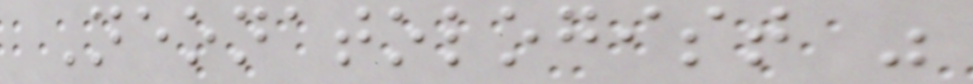Neonatologist "
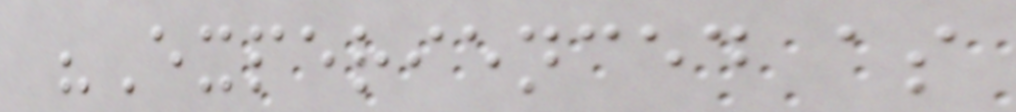"Experienced as
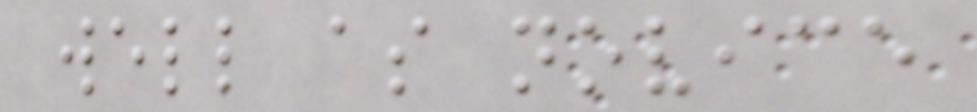well as novice
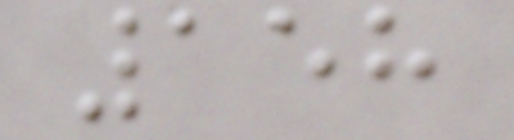158
